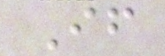If
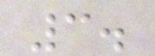3.
